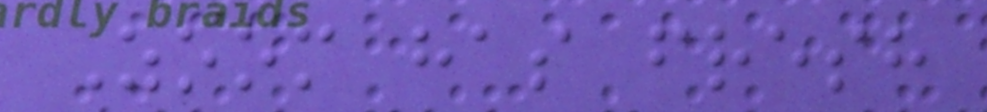Zoom has fresh
